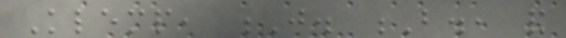Klemp, J. B., and
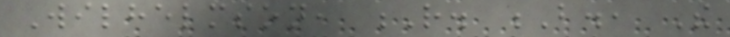Wilhelmson, R. B., The
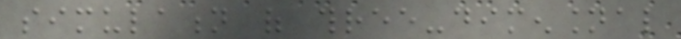simulation of three-dimensional
